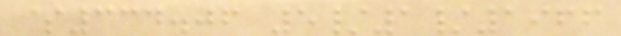$334.06 5/1/1966
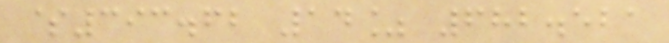$393.62 14% 682.521
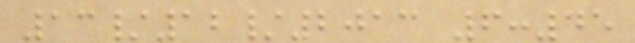13/12/2013 6:45
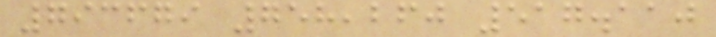793679 758,260 517.110
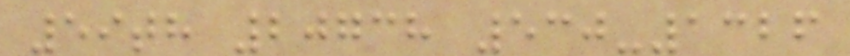59th 20738 530-1326
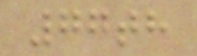77th
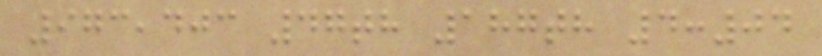973,403 47th 187th 4:04
